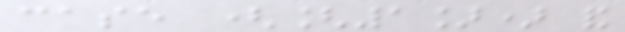case ([1]) and
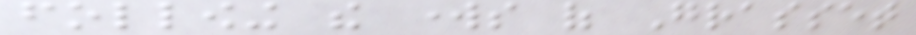following the works of Grasset
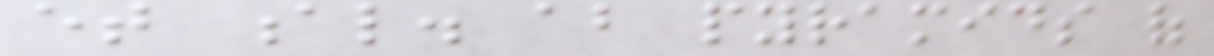et al. about pyramids of
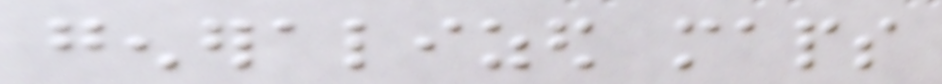generalized maps
